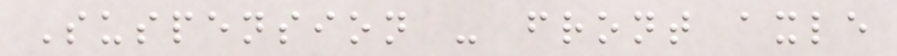Suspension - front axle
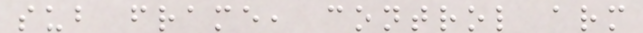sub frame, control arm
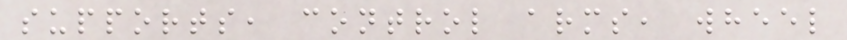supports, control arms, wheel
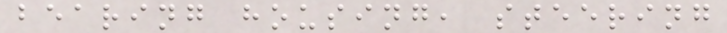bearing housing, steering
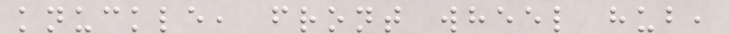knuckle, front wheel hub,
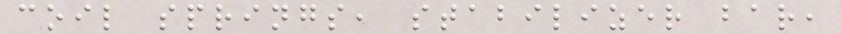coil springs, stabilizer bar,
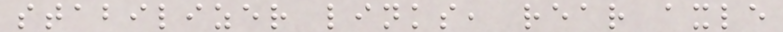stabilizer links, rear axle
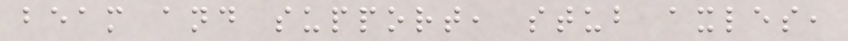beam and support, stub axles,
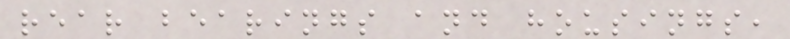rear bearings and housings,
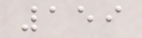159
